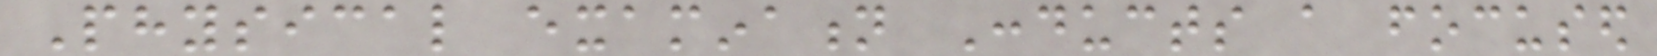Physical examination Conducts a focused
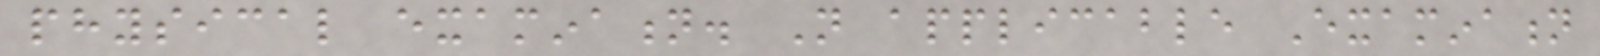physical examination. Not applicable Examination
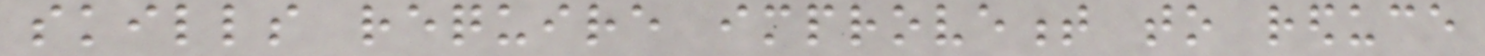skills require improvement to reduce
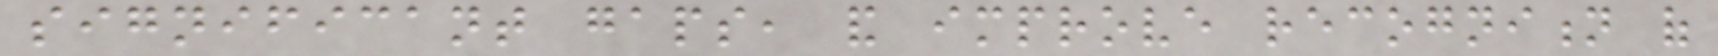significant gaps, and improve recognition of
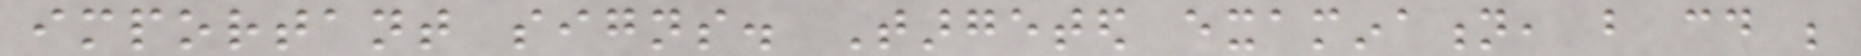important signs. Targeted examination, but could be
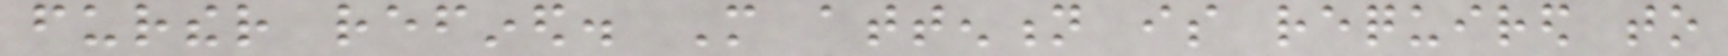further refined. More attention is required to
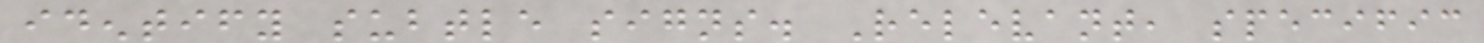identify subtle signs. Relevant, specific
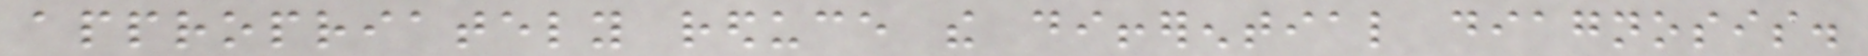appropriately reduce the differential diagnosis.
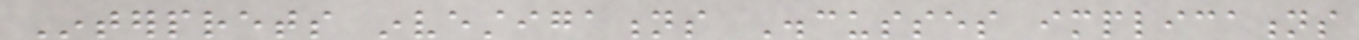Interprets investigations Discusses implications
